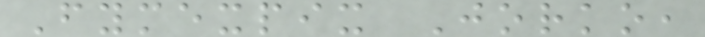Fymexpix Jorko,
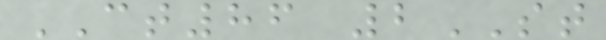CT86 2ST
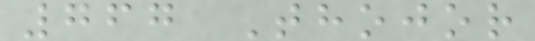767 Thojor
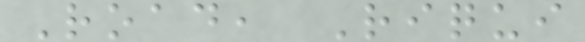Road, Riqui
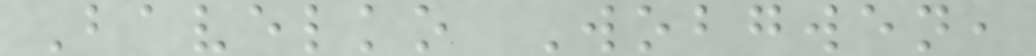Bavelko Wobgwen,
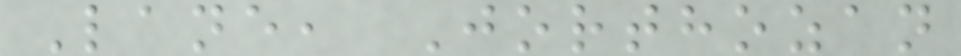Lane, Jorthozan
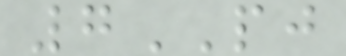7PJ
